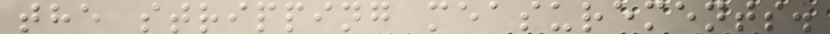the stripping measurements.
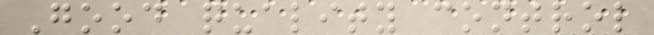Good quality control
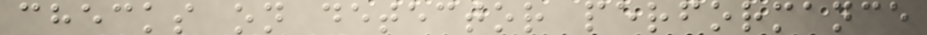checks on detector performance
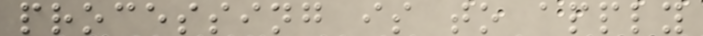processing is to apply
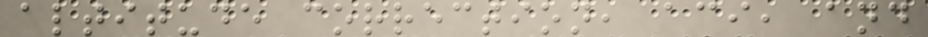altitude correction, aci, and
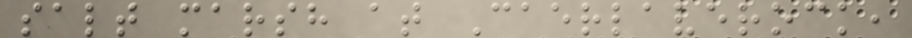salt marsh at Caerlaverock,
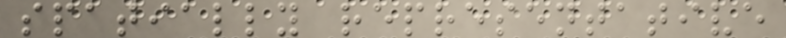spatially representative
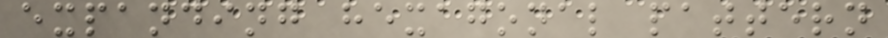expanding hexagonal pattern
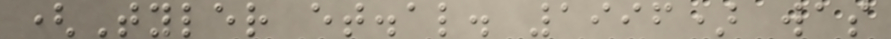(Tyler et.al. 1996) was
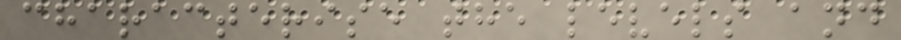characterise the levels and
